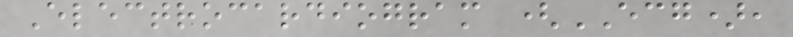Electrocardiogram (ECG),
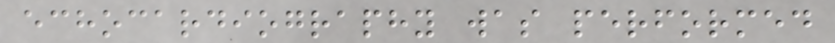echocardiography was performed
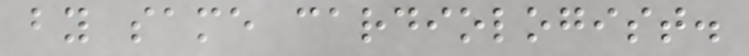by same cardiologist.
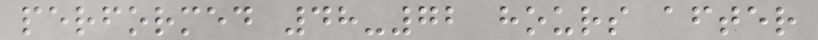performed 48-72 hours after
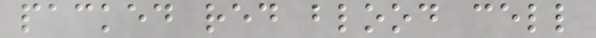packed red blood cell
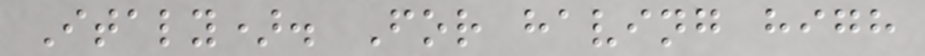Italy). For having high
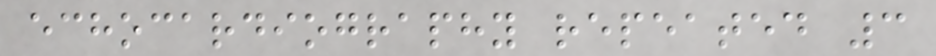echocardiography repeated 3
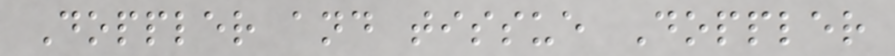Doppler and tissue Doppler
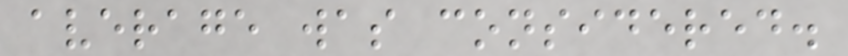average was considered.
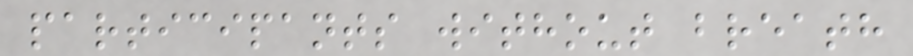participants without breath
